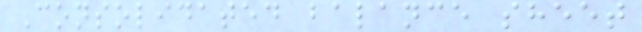Consolidated balance sheet
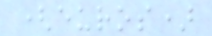(euros)
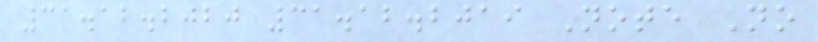31.12.2020 31.12.2019 Note No
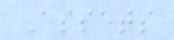Assets
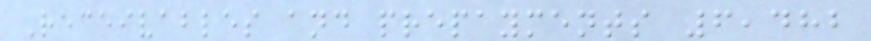Receivables and prepayments 6,482
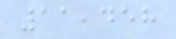11,458
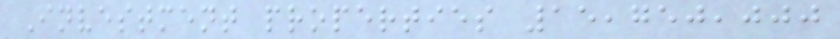Investment properties 15,750,000
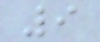9
